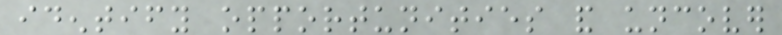identify opportunities and uncover
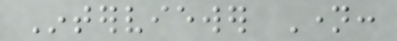Interviewer Name:
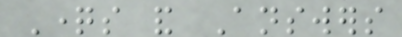Questions and Answers
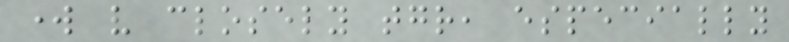work very closely together, especially
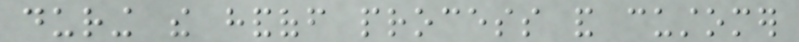during the handoff process and customer
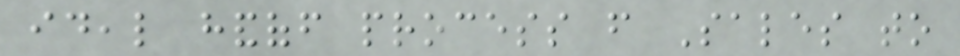ideal handoff process from Sales to
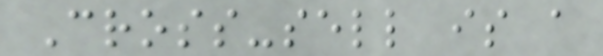Cross-sell is a
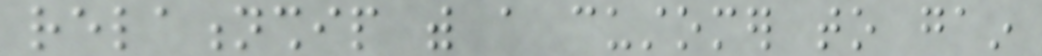relationship with a customer to gain
